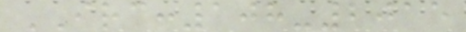IRC:108-2015
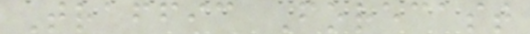Traffic Forecast
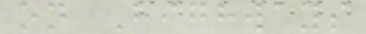on Highways
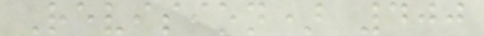Revision) 400
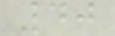40
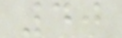40
